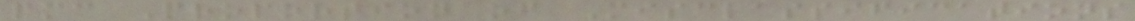pmc Proportion of Misclassifications
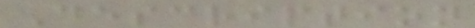Description
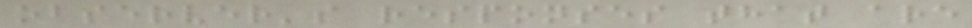observer's responses that are
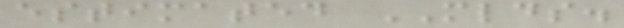estimated MLDS.
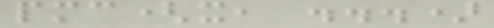pmc(x, ...)
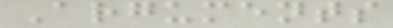Arguments
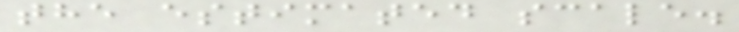the estimated scale.
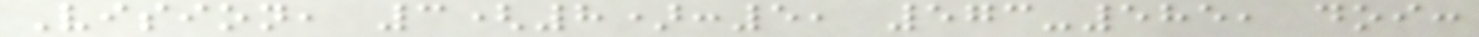Vision, 3(8):5, 573-585, doi:
